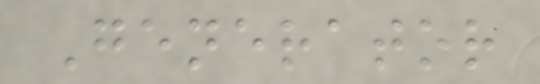Generator
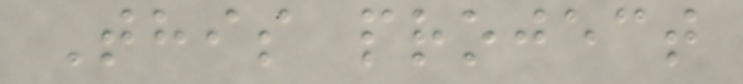This project
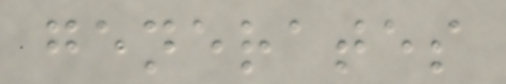generates
